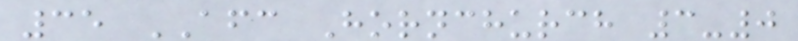35 AFC Hornchurch 3-0
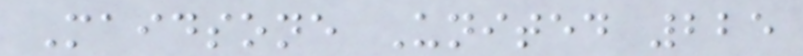Maidsone United 225
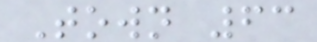Town 63
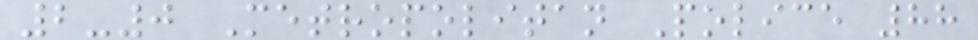2-0 Metropolitan Police 88
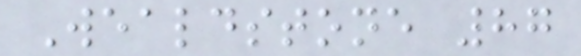Wealdstone 87
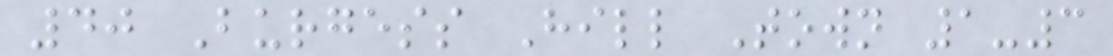40 Burgess Hill Town 1-3
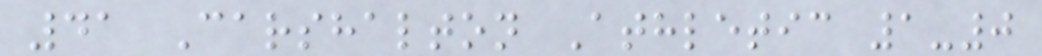41 Carshalton Athletic 1-0
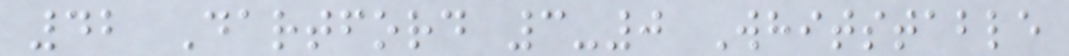42 Dartford 3-0 Whitstable
